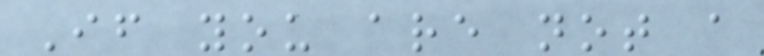If you are not a
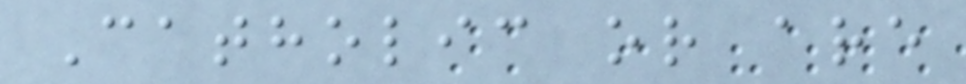Catholic or are
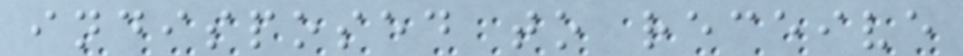indisposed to receive
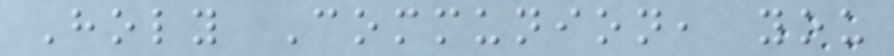Holy Communion, you
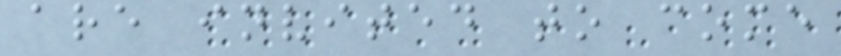are invited to come
